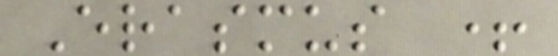Erasmus +
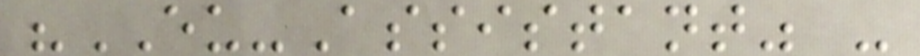"EU-Assistant" -
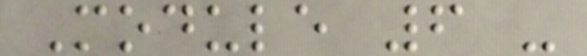Module 6 -
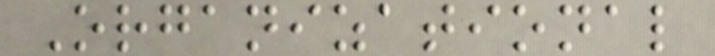Organizational
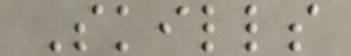Skills
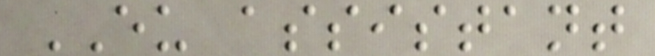EU assistant
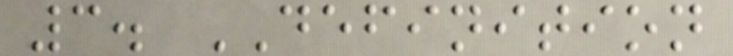3. DEFINITION
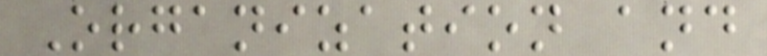Organization and
